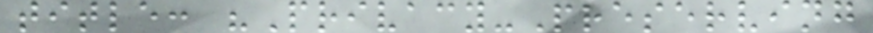title: "Privacy-Preserving
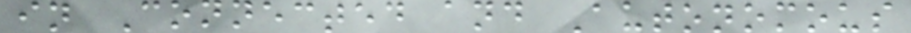in Connected and Autonomous
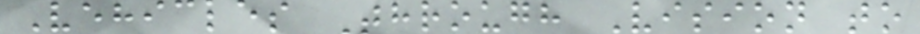Vehicles Through Vision to
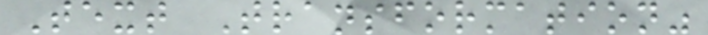Text Transformation"
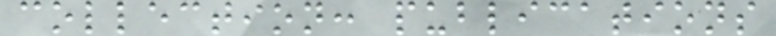collection: publications
